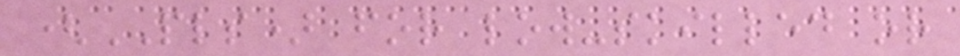(PLS) for low-skilled or
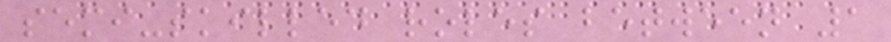semi-skilled roles between 1
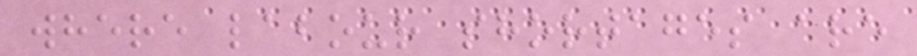where labour shortages are
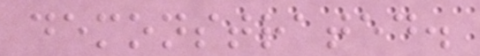demonstrated.
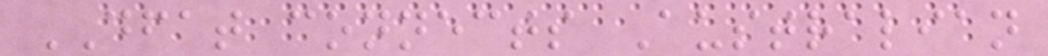DFAT connects Australian
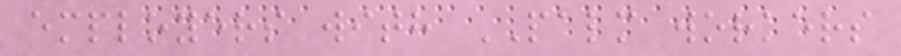employers with PALM workers
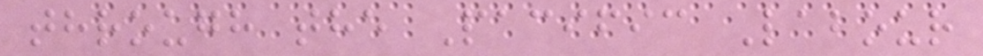through the Pacific Labour
